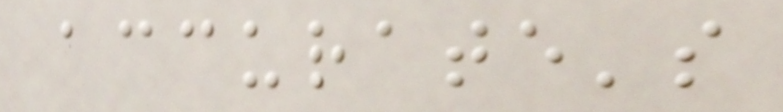accurate's
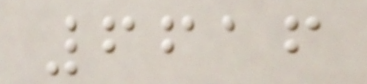6616
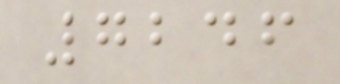7246
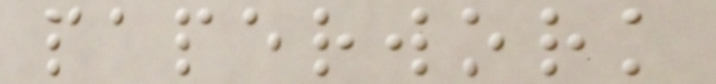paperwork
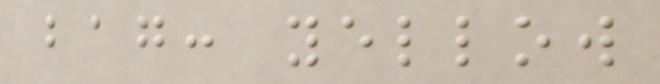bag: yellow
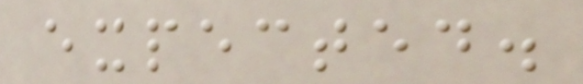expected.
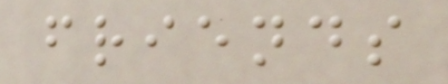friends
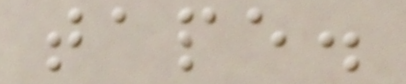tape.
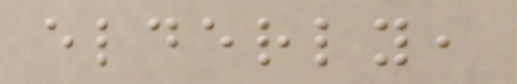elderly,
